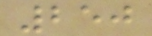250
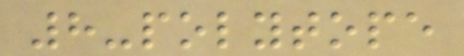8-polytope
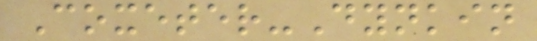Coxeter-Dynkin
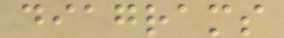diagrams
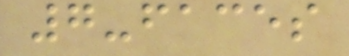7-faces
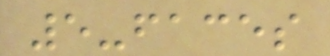5-faces
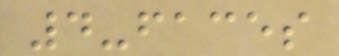4-faces
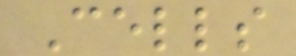Cells
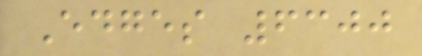Edges 6300
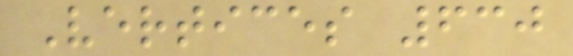Vertices 630
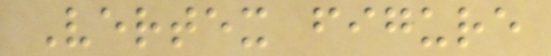Vertex figure
